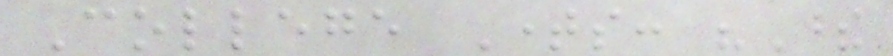College Times: "These
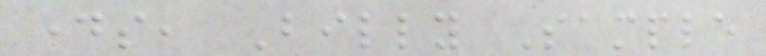days, Billy Sample
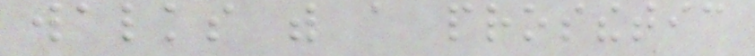walks with a prosthetic
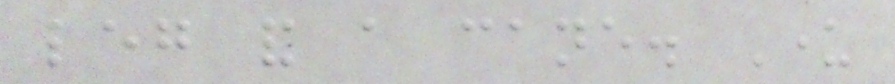leg and a cane. Under
